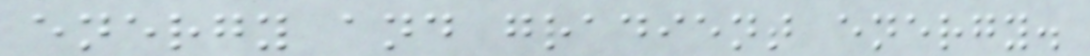energy and gradient energy.
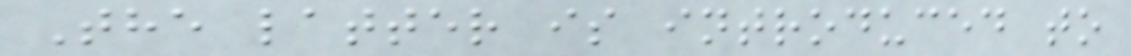The latter is introduced to
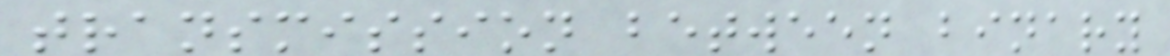transmission between binary
